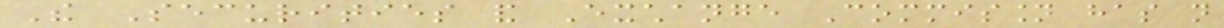The Securities and Exchange Commission has not
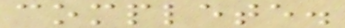complete.
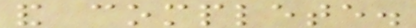and complete.
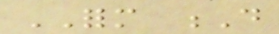FORM D
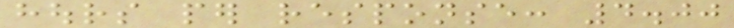hours per response: 4.00
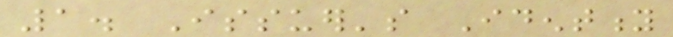1. Issuer's Identity
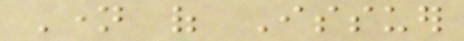Name of Issuer
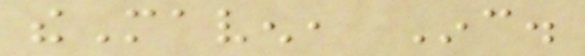theMaven, Inc.
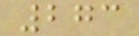273
